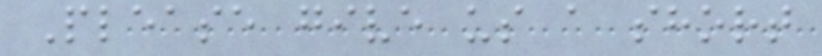Please give us a short
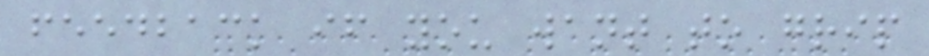feedback if you want to grip
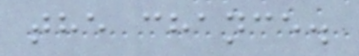the chance.
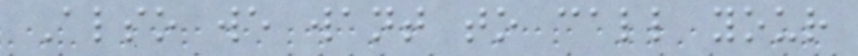Also we want to call your
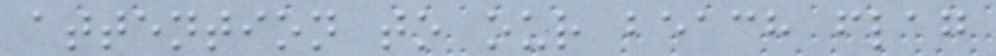attention to our beach flag
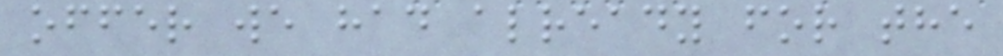offer we had already for the
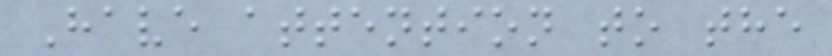Have attention to the
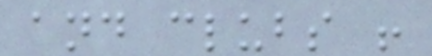and clubs !
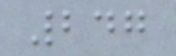247
